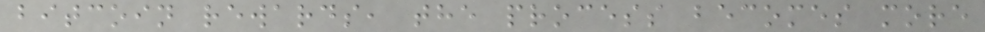bitcoin rewards, the process becomes more
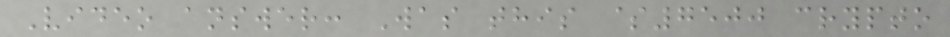Video answer: Was this $7500 crypto
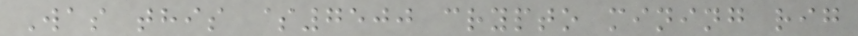Was this $7500 crypto mining rig
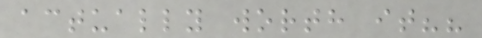actually worth it??
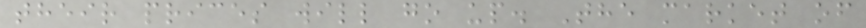their prices will go up. The market of
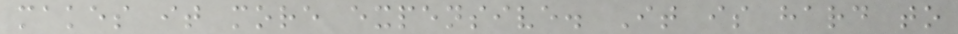makes it more expensive. It is hard to
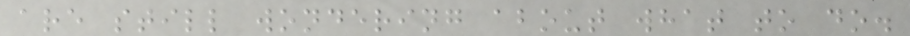are still wondering about what to do.
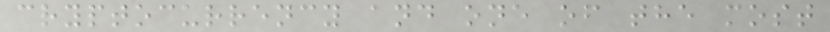cryptocurrency and one of the most
